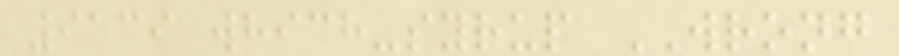9139 which-syrup WRONG
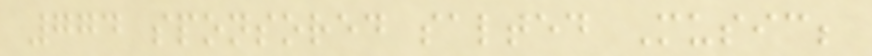774 sponsored salted Music;
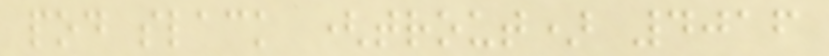pod slack (trout) 4016
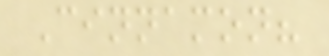Cinnamon?
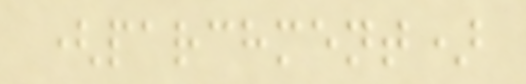(parchment)
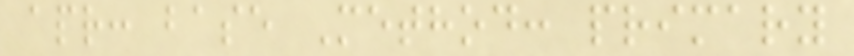apr: base Method: primary
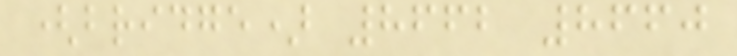(bridge) 8662 8660
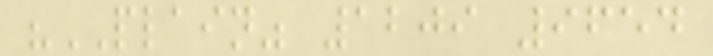"PLAIN" 1209 9654
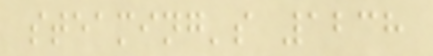steaming's 1238
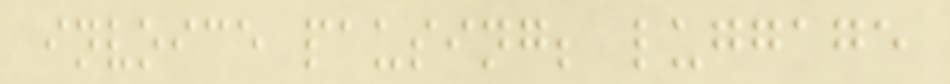invoice pausing; luggage
